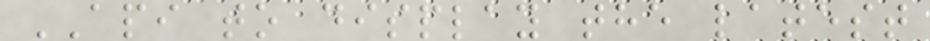API to display the latest
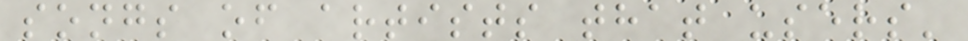songs of artists that users'
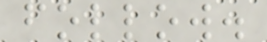follow.
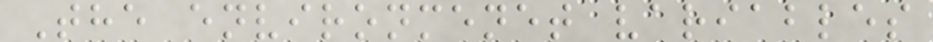The environmenet variables
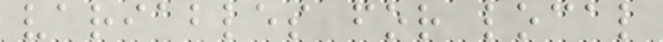variables for local
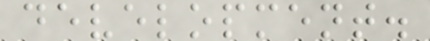development.
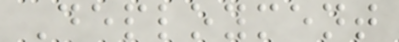Deployment
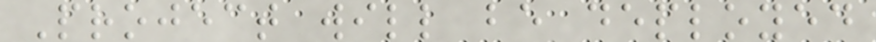Project will be deployed
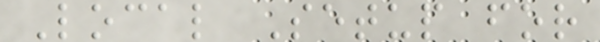Local Setup for
